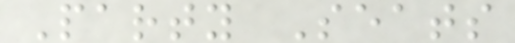Party Seats
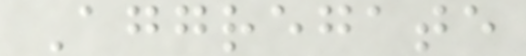Aggregate
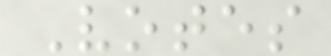Votes
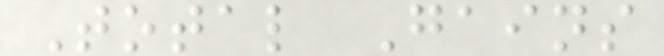Total Gains
